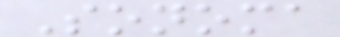Sonoma
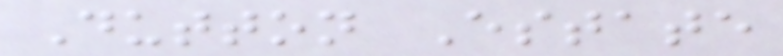Dutton Estate
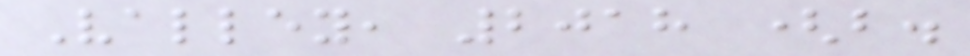Valley, 2018 (b.
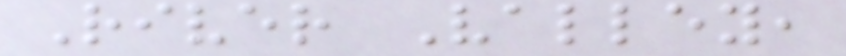River Valley,
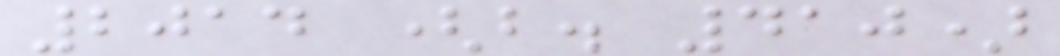2014 (b. 410)
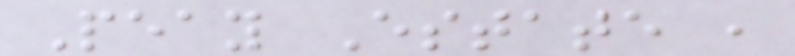Peay Estate ,
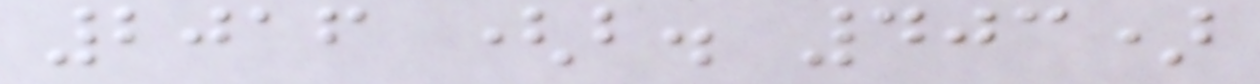2016 (b. 403)
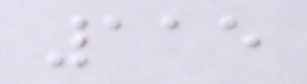115
